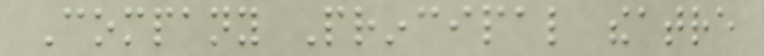Company Principal theatre
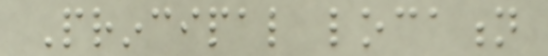Principal location
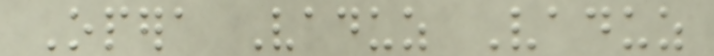Opera Vaduz Vaduz
